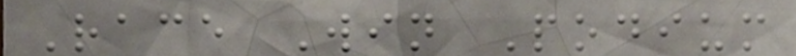Race Win Podium
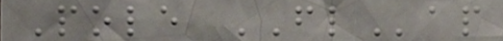Pole FLap
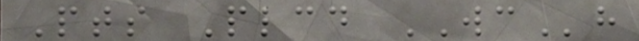Pts Plcd WCh
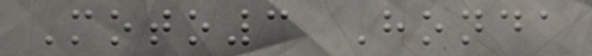Moto3 Honda
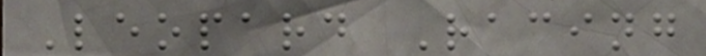Leopard Racing
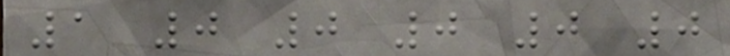1 0 0 0 0 0
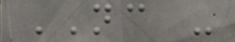NC -
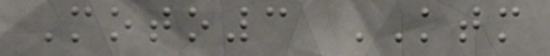Moto3 KTM
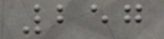257
